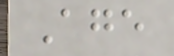Age
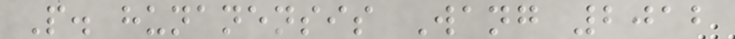P. hunanensis Wang 2012
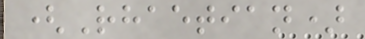(Rhaetian)
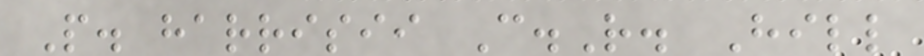P. harrisii C.R. Hill
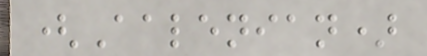(Aalenian)
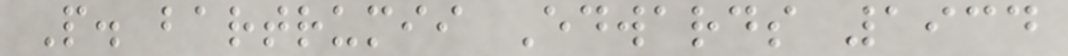P. bartrumii Edwards 1934
